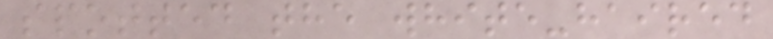spotted the white-haired
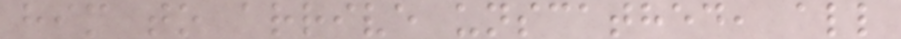him to arrive unscathed, all
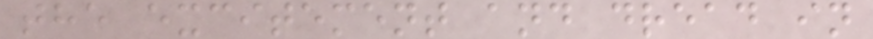the excitement and dread in
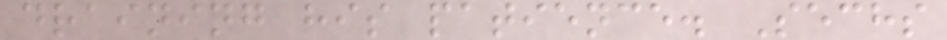draining his patience. Sechs
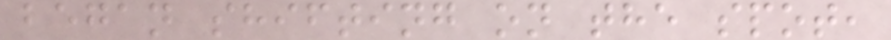began shifting on the spot,
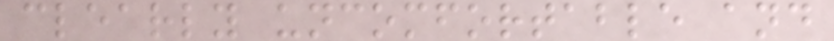clearly uncomfortable and
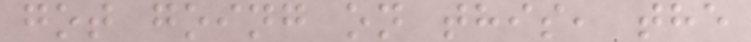got going on this, the
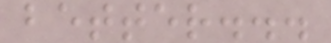better...
